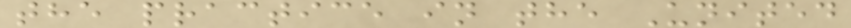the practice in the United
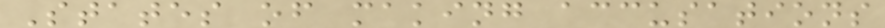States of making accusations
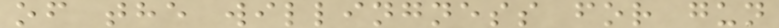of the willingness for gun
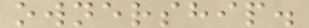ownership.
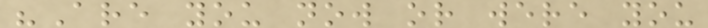"Are you now or were you
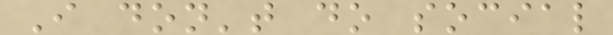I don't do social
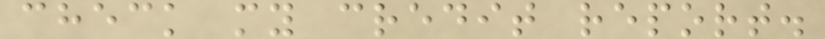check my credit report.
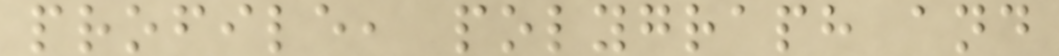profile, polygraph and
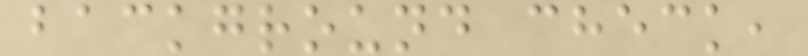background check,
